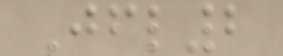Jfl2
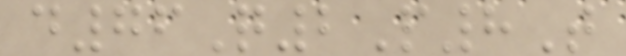d76Q2P8T
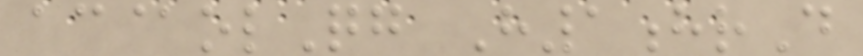ac@olQg H1hrD
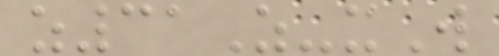z31Z-xW
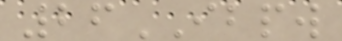26IBPW
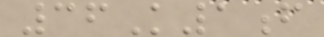36K1f
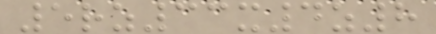5rz33x4z8
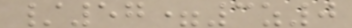/57=3z0
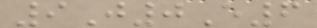9J0E6
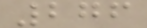276
